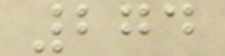274
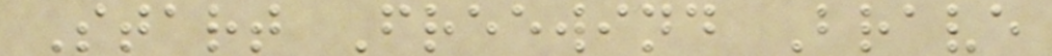Start Freewind Brave
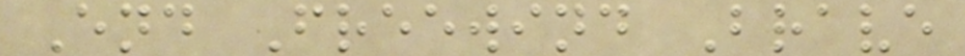End Freewind Brave
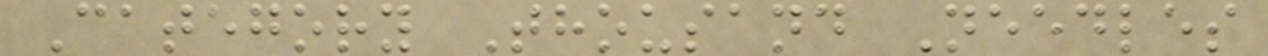Category Thousand Needles
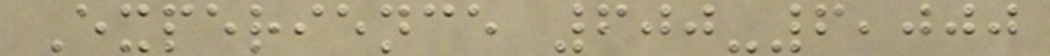Experience 600-6,000
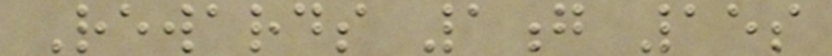Rewards 1g 15s
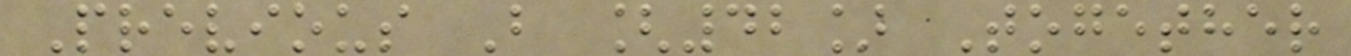Previous B [42] Together
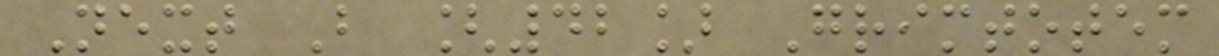Next B [42] Grimtotem
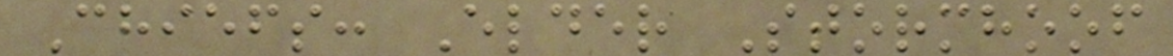Chiefs: Elder Stormhoof
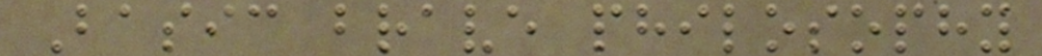Basic brave philosophy
